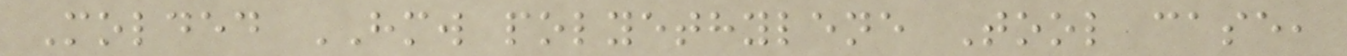Molded HMW polyethylene Tool case,
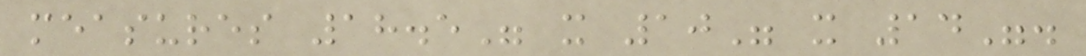measures 18.5" x 10" x 14".
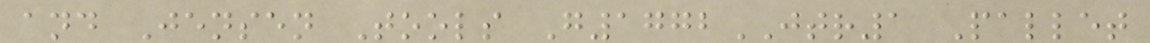and Jensen Tools G1772JTR1 Pallet
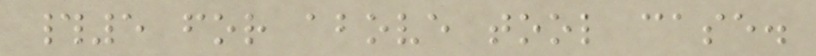#5 for above tool case.
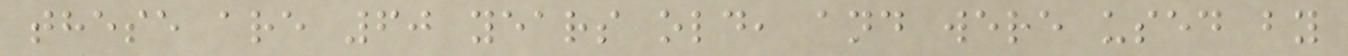these are 60 years old, and were used by
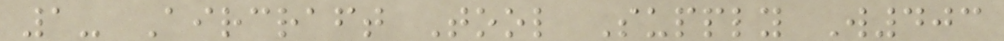1- Aircraft Tool Supply W403
